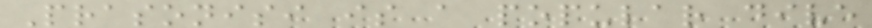Prasonisi is a popular dive
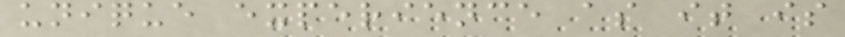unique experience as it is
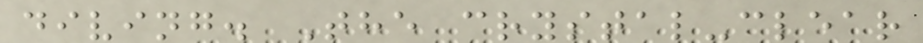diving. The crystal-clear
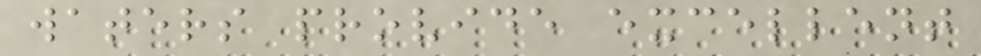waters provide excellent
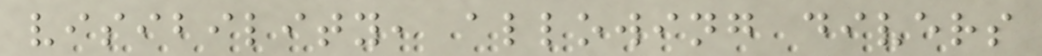visibility, allowing divers
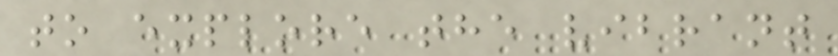to explore the vibrant
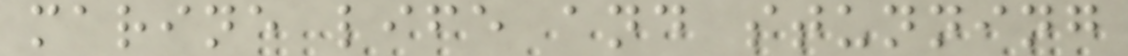marine life and stunning
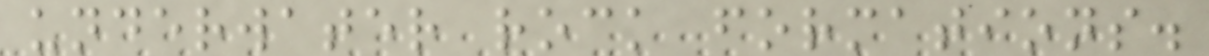underwater rock formations.
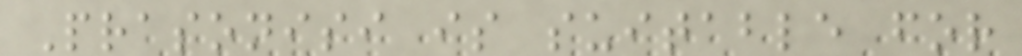Prasonisi is suitable for
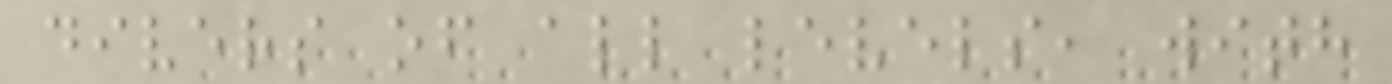divers of all levels, with
